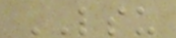LSU
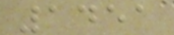1451
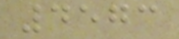4573
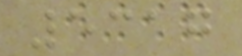5317
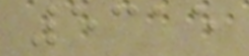5315
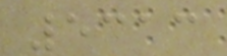5313
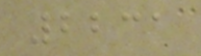2231
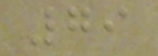79
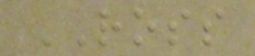ROSS
